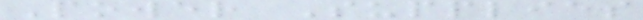Power Supplies
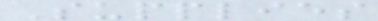Supplies
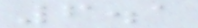6.1
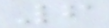6
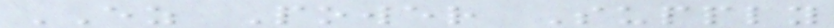EZ Power Supply
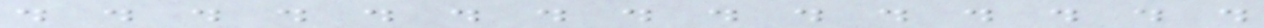. . . . . . . . . . . . . . .
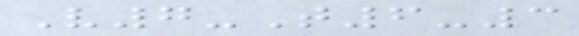V7-T6-3
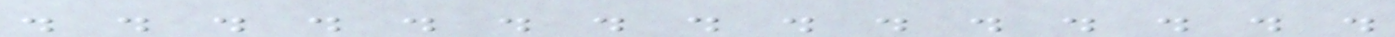. . . . . . . . . . . . . . .
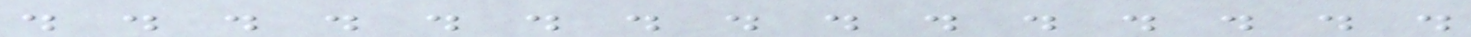. . . . . . . . . . . . . . .
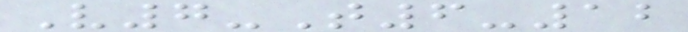V7-T6-12
